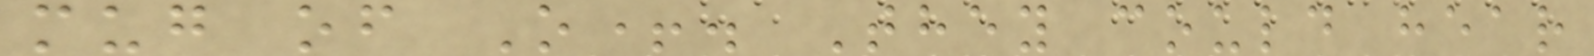mug of O+. They could hear
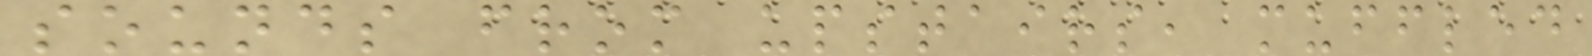sounds from upstairs, muffled
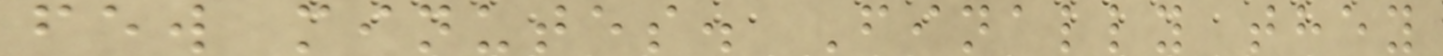few minutes. Finally they
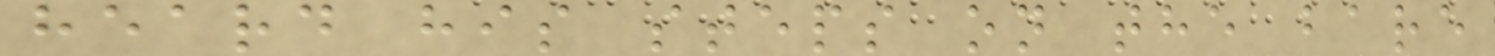heard his steps on the bare
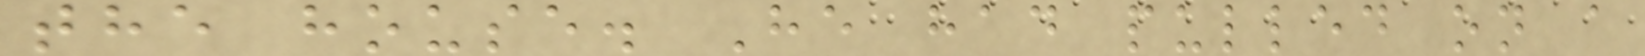the house. He had pulled on a
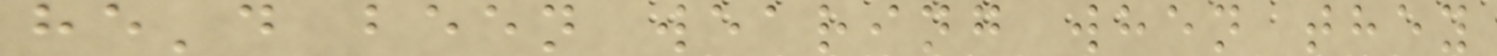he'd been wearing when they
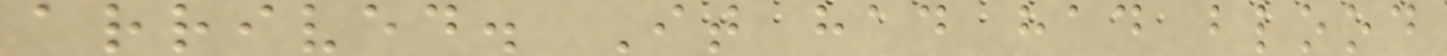arrived. It had had blood
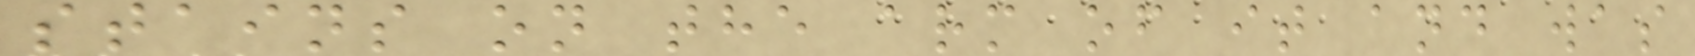stains on the arm of it and was
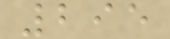295
